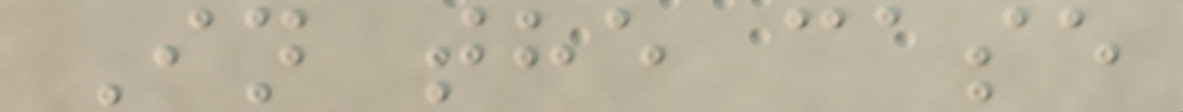In the case
